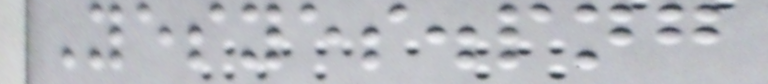Yesyes.png
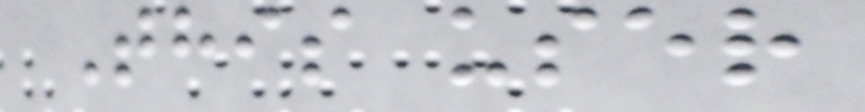This user
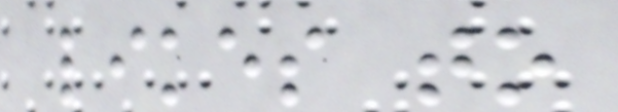likes to
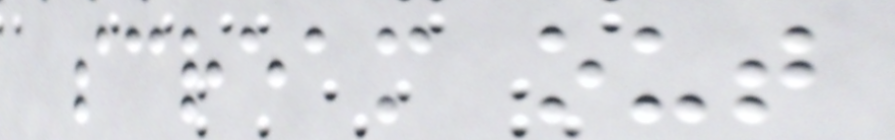scream out
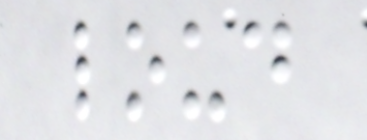loud
